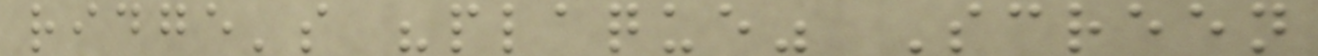ridge's "plaque" Screen
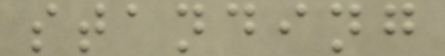standing
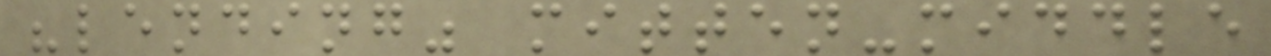"lending" mitten-middle
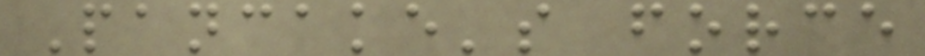Pancake's force
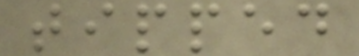tipped
